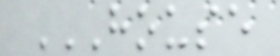HOUSE
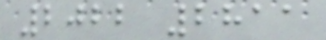2022 2811
